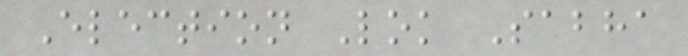Election Lok Sabha
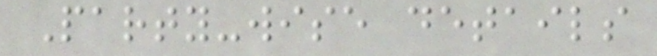Party-wise details
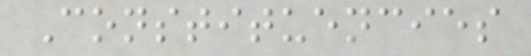Constituencies
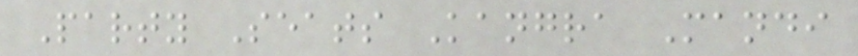Party Seats Kangra Mandi
